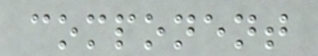component
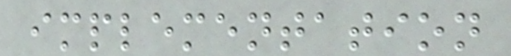implementation
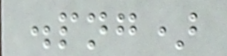.png)
